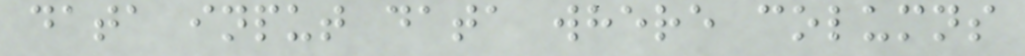data input data where columns
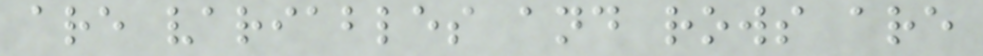are variables and rows are
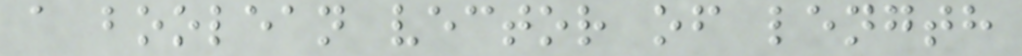a boolean vector of length
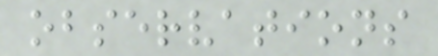observations
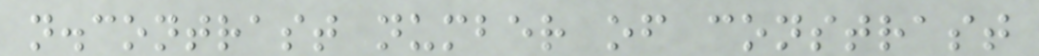n.contrast number of constrast
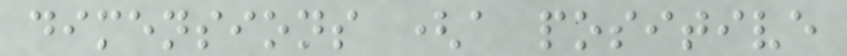dimensions (a positive
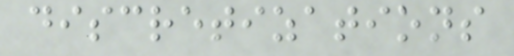discretizations
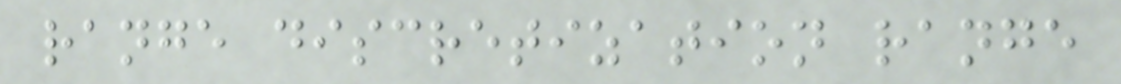range discretization range
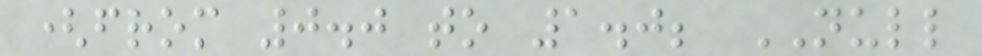(from 0.0 to 1.0; NULL
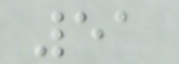51
